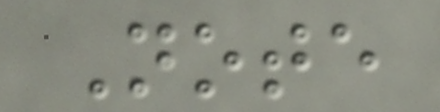Note
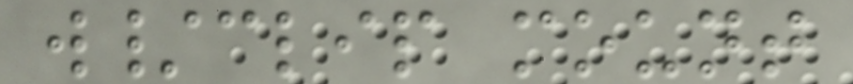w/clip mount
